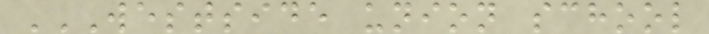WESTSIDE UNION SCHOOL
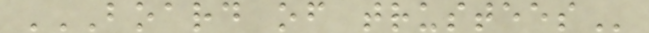BOARD OF TRUSTEES
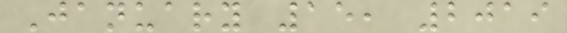January 15, 2019
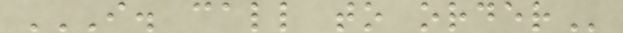I. CALL TO ORDER
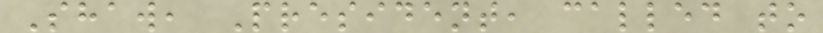Shaw, President, called to
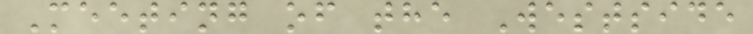Meeting of the Westside
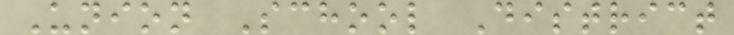Union School District
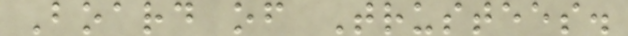Board of Trustees.
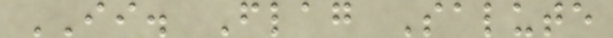II. Flag Salute
